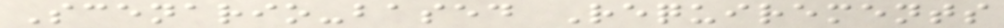Scenario-based Requirements
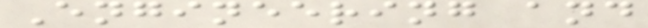Engineering and
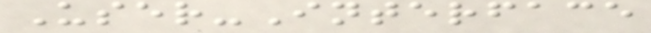User-Interface
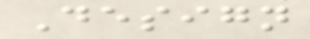Design
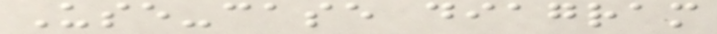Use-case diagram
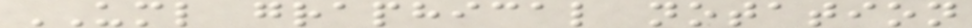UML graphical notation
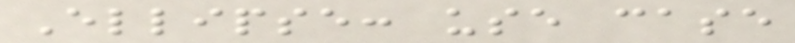Ellipse: use case
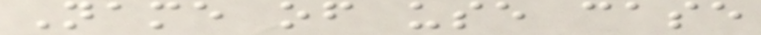Name of use case
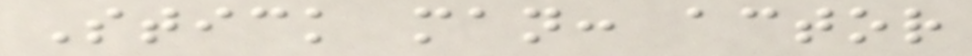Stick man: actor
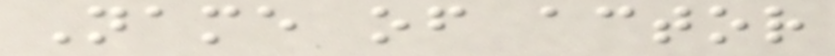Name of actor
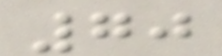70
